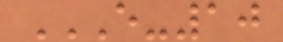E-10
